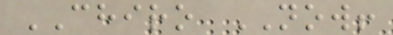CHIRO NOW!
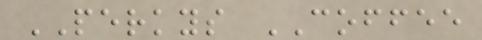PERKYS COFFEE
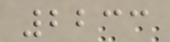2233
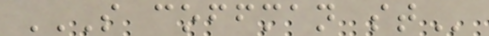S COFFMAN ST
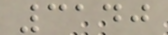3140
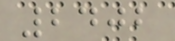2402
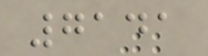7141
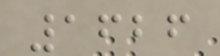1626
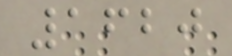1620
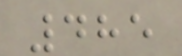485
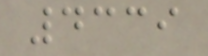4339
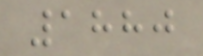1880
